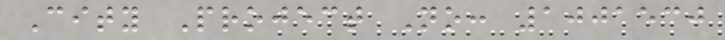City Project No: 1001530
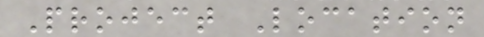Project Location
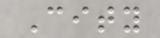City
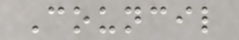Council
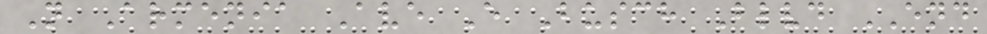N Armenia Ave E Busch Blvd END
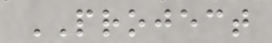PROJECT
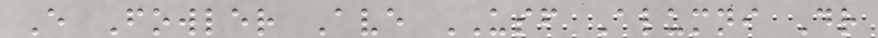E Fowler Ave USF Alumni Dr
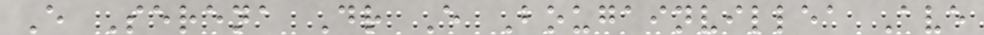E Serena Dr E Bougainvillea Ave
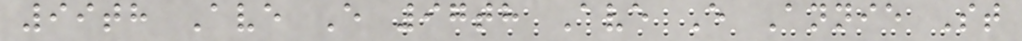99th Ave E 97th Ave E Annie St
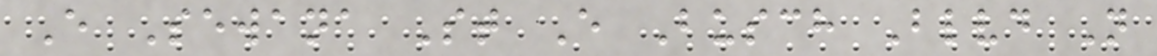E Sewana St E Busch Blvd N
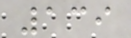139
